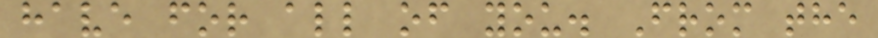have for all of you. From the
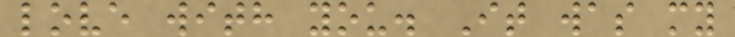love with you. It was my
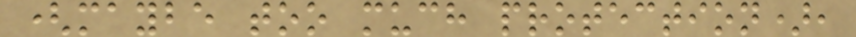(maybe too much protection),
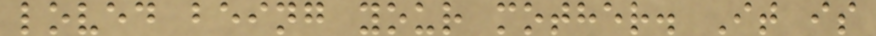loved being your mother. It is
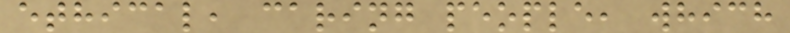ethical, caring people, which
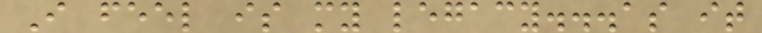I feel is my legacy...as it
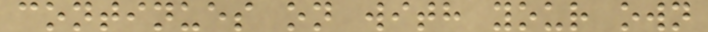continues on with your own
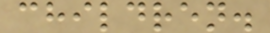children.
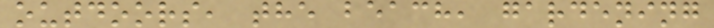outdoors, the beach, gardening
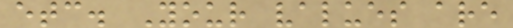etc. Your values are
